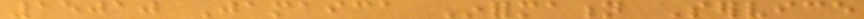15010 Jamaica Information Service
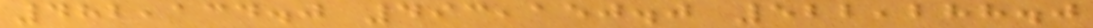482,134.0 493,150.0 522,288.0
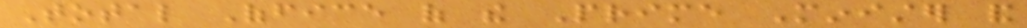Total Office of the Prime Minister and
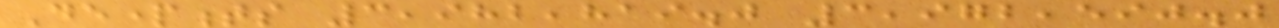Departments 3,982,819.0 3,972,590.0
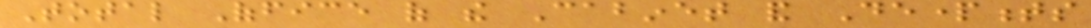Total Office of the Cabinet and Departments
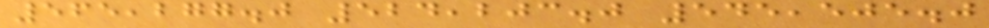565,277.0 524,203.0 545,505.0
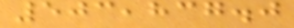503,837.0
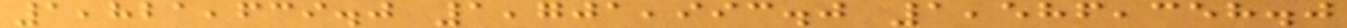1,821,639.0 1,701,993.0 1,586,358.0
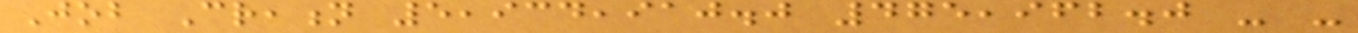Job Creation 5,934,910.0 475,962.0 - -
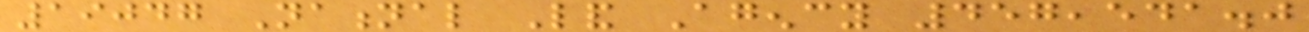19047 National Land Agency 457,541.0
